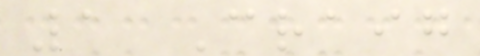1 Craig
